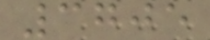3705
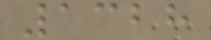1328
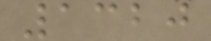1320
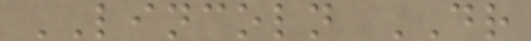LINCOLN DR
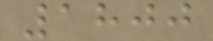1800
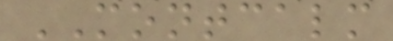MONTCALM
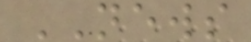NEWS
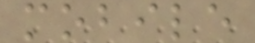mobile
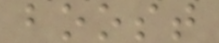boost
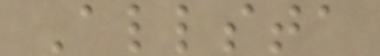Allsta
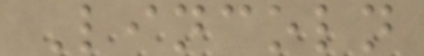Lincoln
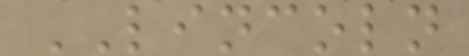LINCOLN
